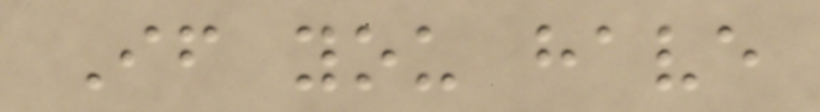If you have
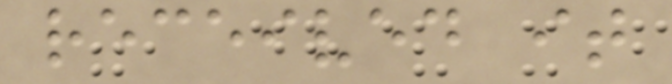received it
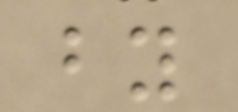by
